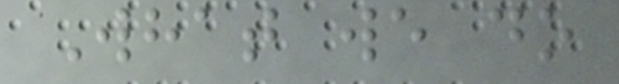What we do
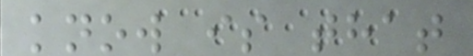know is that
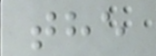the
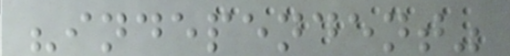"independent"
